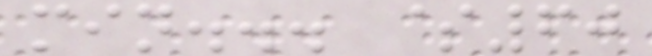min... $60
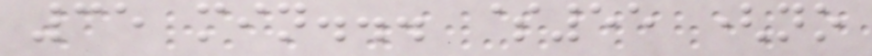35 min... $55 (no
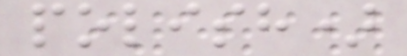polish)
